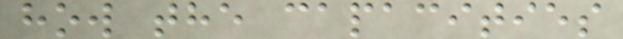how the capacities
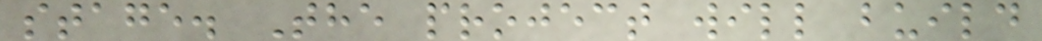stage. The project will build
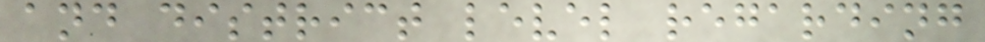and district level regarding
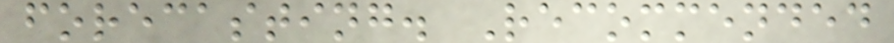forecasting. Recommended
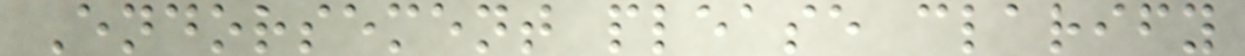Endorsement please clarify
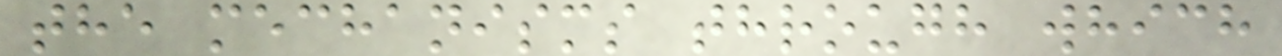the mechanisms through which
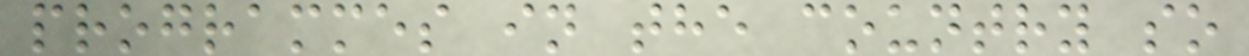programmes in the country so
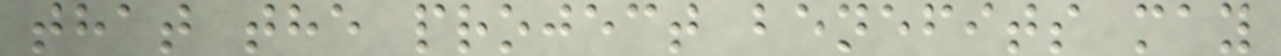that the project benefits may
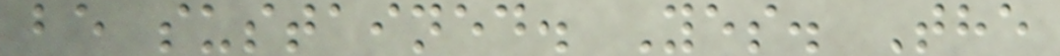be sustained. Yes. The
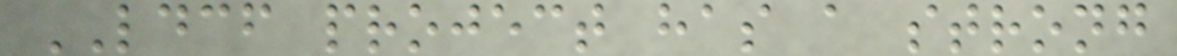LDCF project has a strong
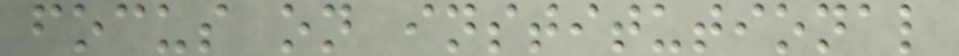focus on institutional
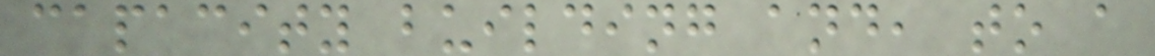capacity building and, to a
